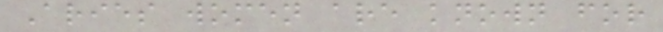Aries women are known for
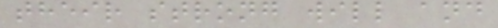their strong will and
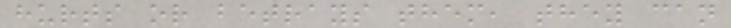hurts or betrays them, they can
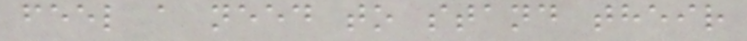feel a need to stand their
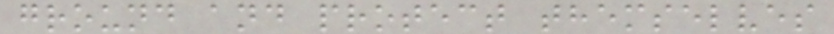ground and protect themselves
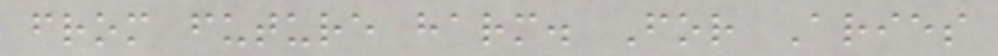from future harm. For Aries
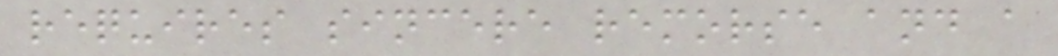requires sincere remorse and a
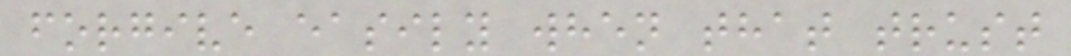forgive easily when that trust
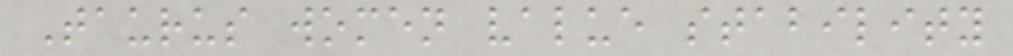Taurus women value stability
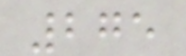275
